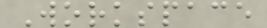Workspace
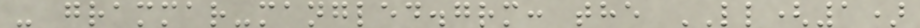- grammar-mangled.grm: the LL(1)
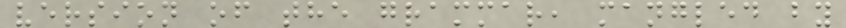version of the grammar, mangled by
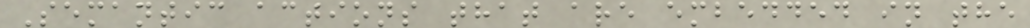Semantic actions that are embedded in the
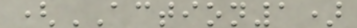(ACTION1)
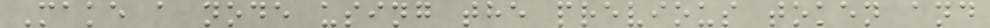Make a node using the previous token and
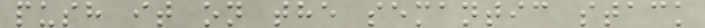push it on the semantic stack
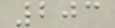203
